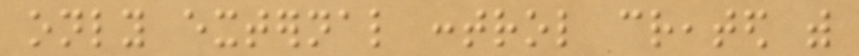only external control created with
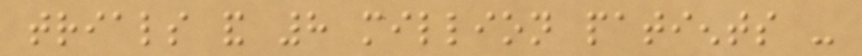trials and 8 million patients -
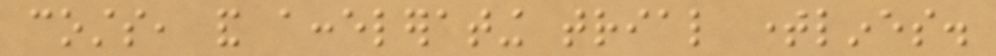costs, and accelerating trial timelines.
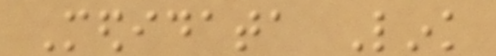Medidata Link
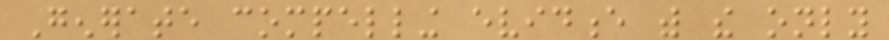Generate compelling evidence with the only
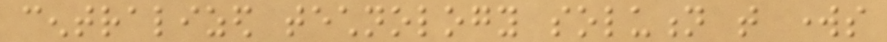centralized technology solution that works
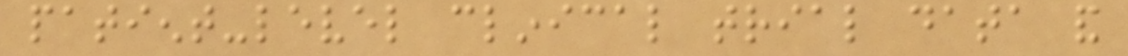patient-level clinical trial data and
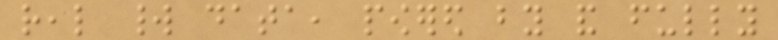real world data, powered by and fully
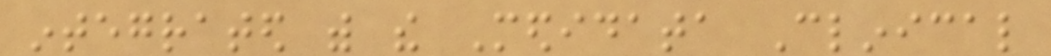integrated with the Medidata Clinical
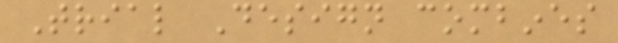Trial Design combines
